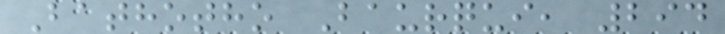Bathotho Baurqui, 294
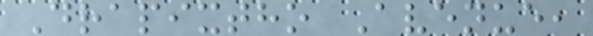Drapixtho Avenue,
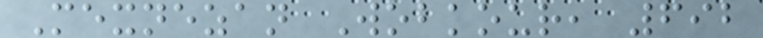Mexnezan Wobkour, 692
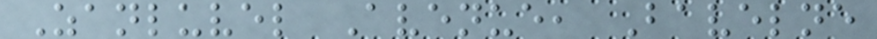Zanluvel Avenue, Bavelne
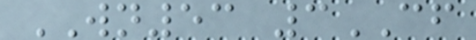WN53 3CF
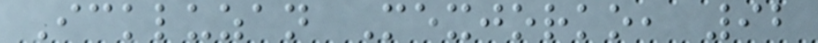Ickluzan Mexjorko, 92
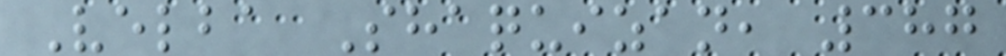Velba Shaquizan, 387
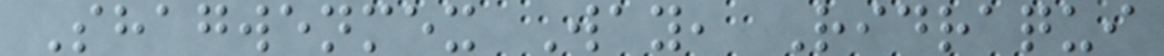Shagwenmex Way, Ridraqui
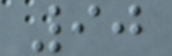90
